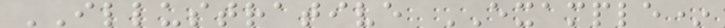ILLUSTRATIVE EXAMPLE*
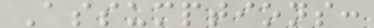Assumptions:
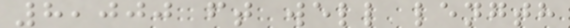8,000 ft well length
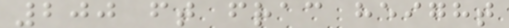200 ft frac height
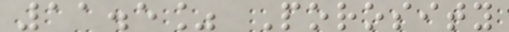11.5% Porosity
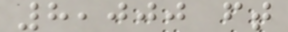8,000 ft
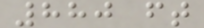880 ft
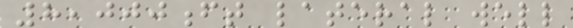8,000ft lateral well
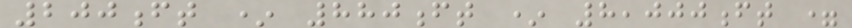200ft * 880ft * 8,000ft =
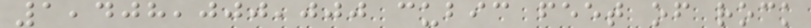1,408,000,000 cubic feet of rock
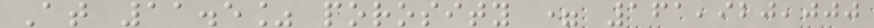At 11.5% porosity = 161,920,000
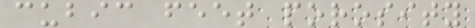cubic feet porosity
